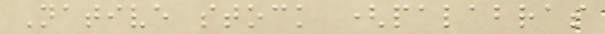Native stock (palabras
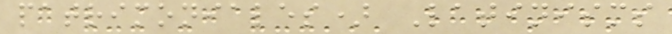patrimoniales) Latinisms
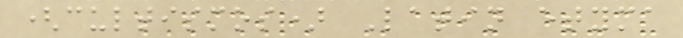(cultismos) Latin etyma
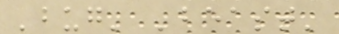'bug' 'beast'
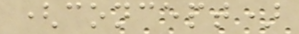(concept)
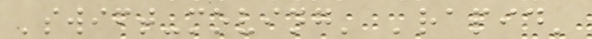'swift-moving' 'rapid'
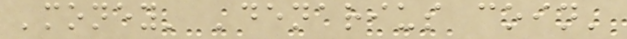'money' 'denarius coin'
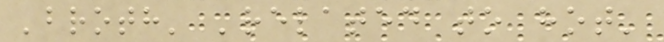'broth' 'related to hot'
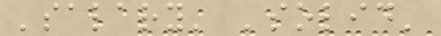'salary' 'solid'
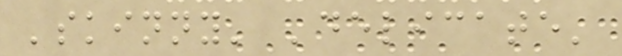'skinny' 'delicate'
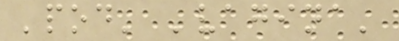'pod' 'vagina'
